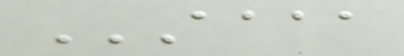AAAA
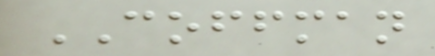COFFMAN
